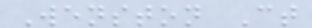Wenston Ct
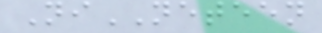NiNETEEN
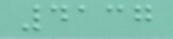4137
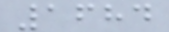1684
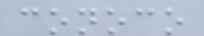conoco
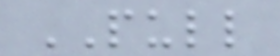PULL
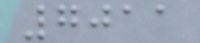7011
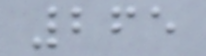265
